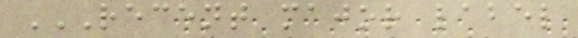RECENT MAJOR LABEL
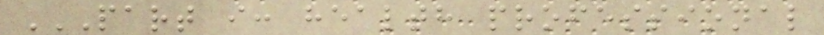PART I: HEALTH PROFESSIONAL
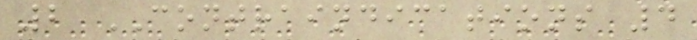2 CONTRAINDICATIONS 4
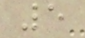5
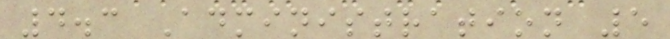4.3 Administration 5
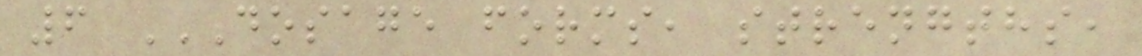6 DOSAGE FORMS, STRENGTHS,
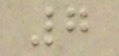7
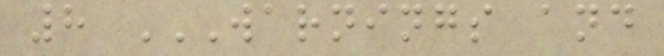8 WARNINGS AND
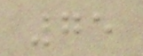75
